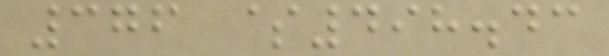376 $498.43
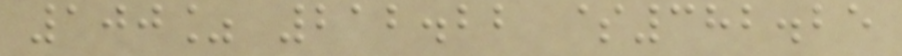100% 212.22 $382.25
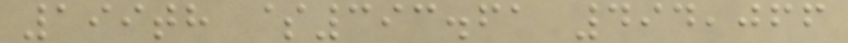199th $393.61 494,066
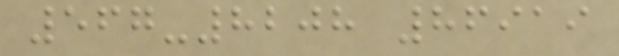567-8208 86919
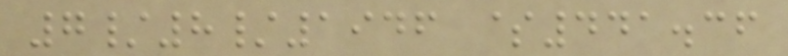7/8/1946 $441.36
